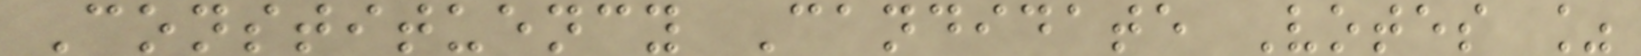Constituency Candidate Votes %
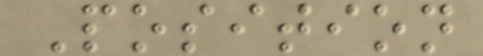Position
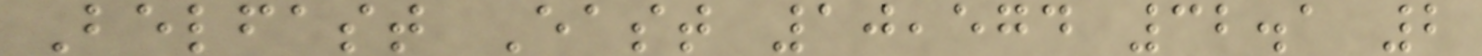Belfast East 10,574 32.1 2
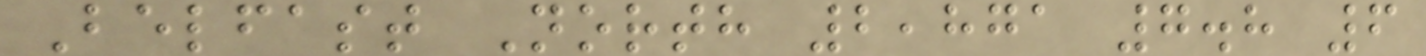Belfast North 2,871 7.8 6
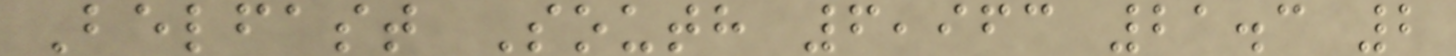Belfast South 6,963 21.3 2
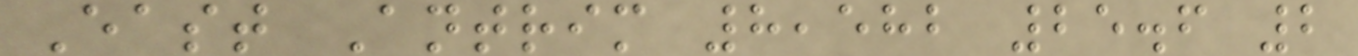East Antrim 8,582 25.6 2
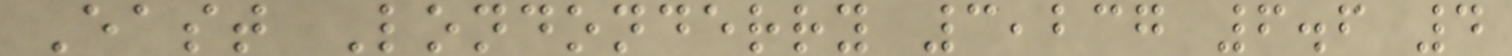East Londonderry 3,237 6.6 4
